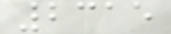2315
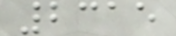2315
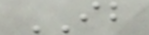IB
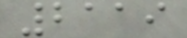2119
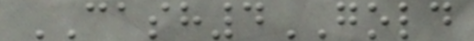CASH4GOLD
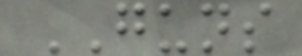GUNS
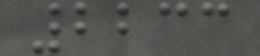2233
